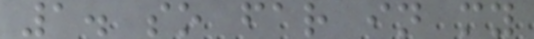1. so far in my
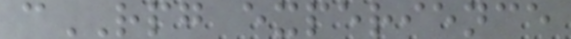cRPG experience
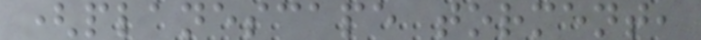(planescape torment,
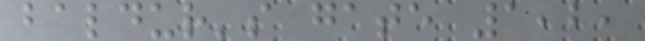baldur's gate 1,2,
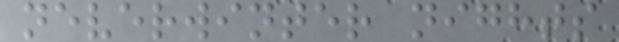neverwinter nights
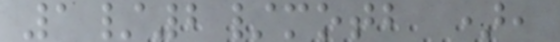1/2/motb ),
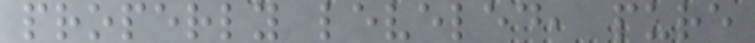properly leveled, pure
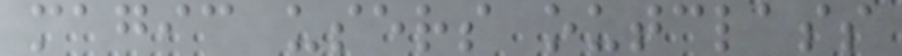magic users outclass
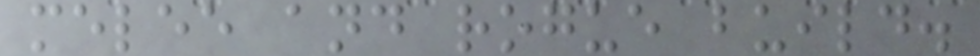melee and rogue build.
